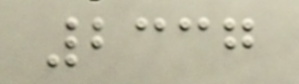2337
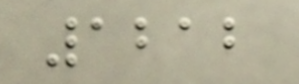1212
